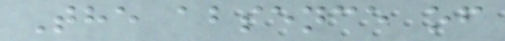The absence of
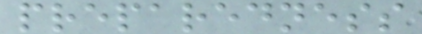preparedness
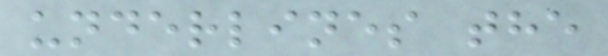underlines the
